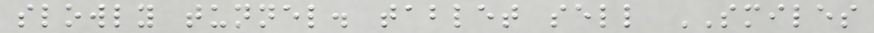slowly tunnel. tablet sell SMILES
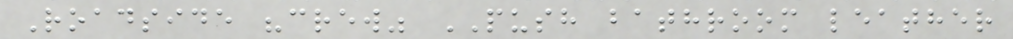Roadside "crew" PUSH bathroom leather
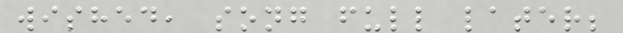wished, song full later;
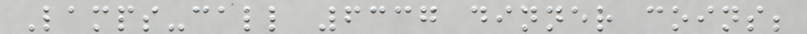Lamps-call 6337 dinner coins;
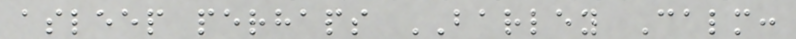asleep perhaps BARLEY Calm:
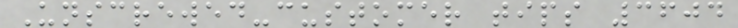Unscrewed-customer tips 3604
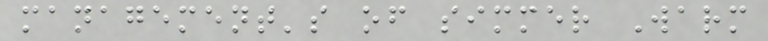management's of simmer Warm
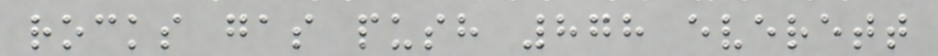rocks gas push 878 everett
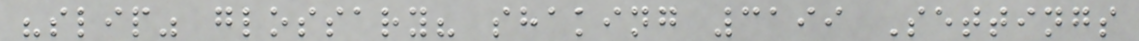"slip" glossary? shaking 3199 Settings
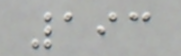193
